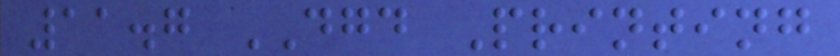11.7 DGD Printing
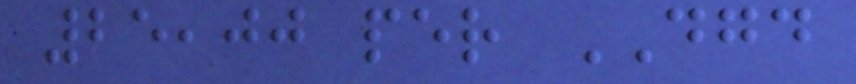25,00 per DGD
